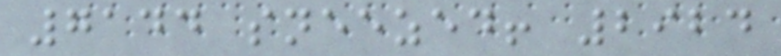7144 sneezed! 2924
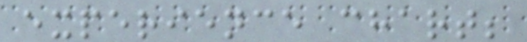experience chart;
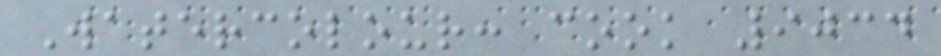Watercolour: cook 9034
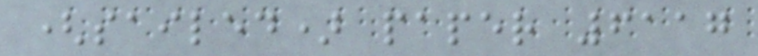(sailed) paper 6117
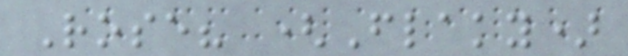Rose? (Flaky)
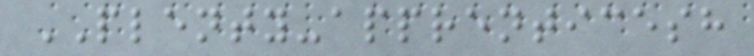PLENTY-apprenticesh
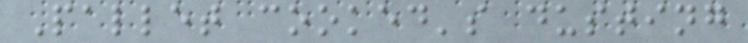Pallet cooked's dusting
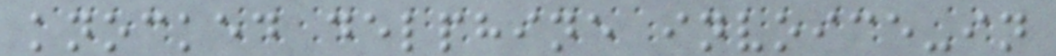knocked delphine invoice-in
